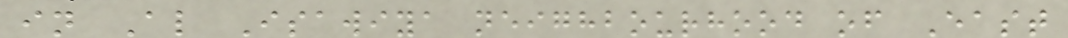in Al Isawiya neighbourhood of East
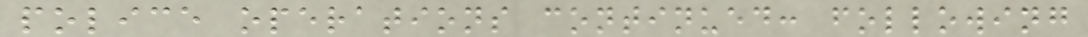police operations continued: following
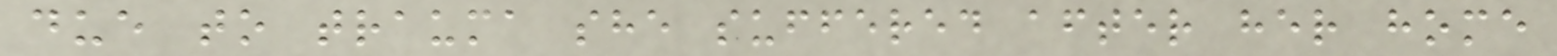due to trauma she suffered after her home
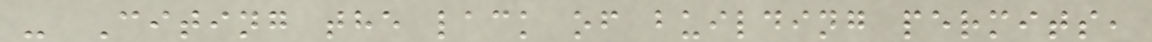- Citing the lack of building permits,
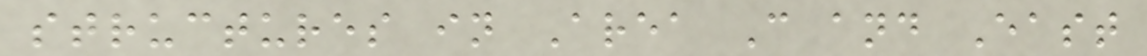structures in Area C and East
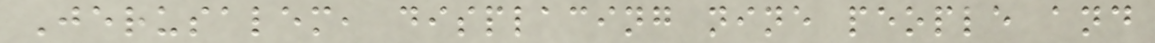Jerusalem, displacing nine people and
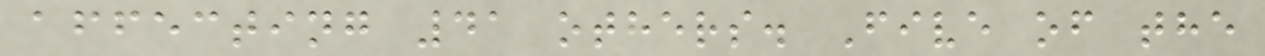affecting 41 others. Five of the
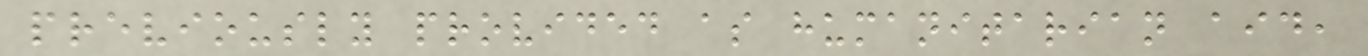previously provided as humanitarian aid,
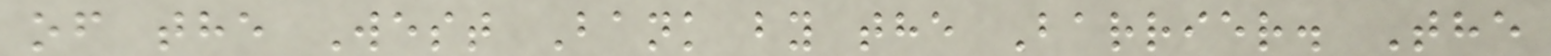of the West Bank by the Barrier. The
